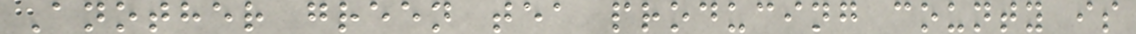Another green tea producing county is
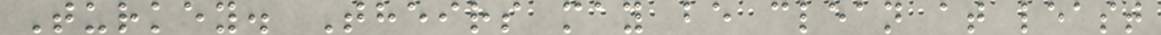Turkey. Theirs may be clean at least
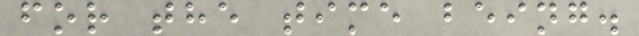for the time being.
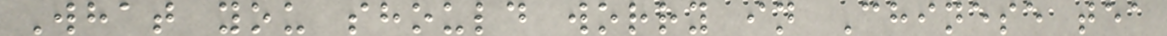What you should worry in Chinese tea
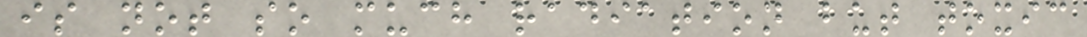is not so much radiation but toxic
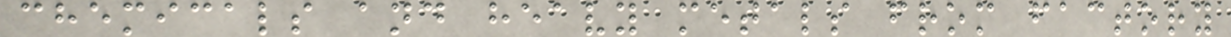chemicals and heavy metals from factory
